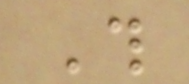This
